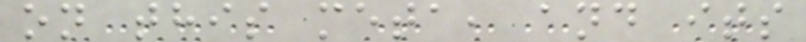on this meta, and its
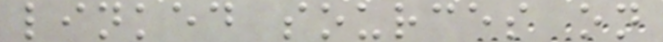linked sources on
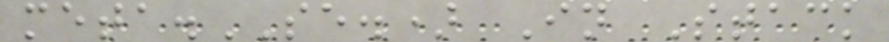meta.SE.) In Stack
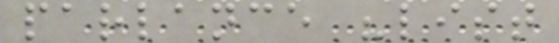parlance "list
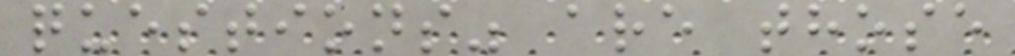questions" are those
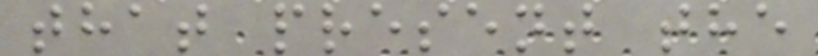that present the
